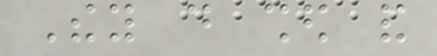They do shed and
